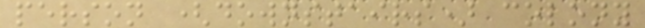person (downstairs) colony
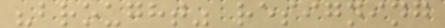"brought" resigning
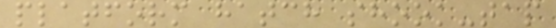platform hatch shook-tap
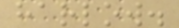harlow.
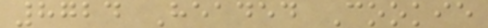8724 Headed Cookie
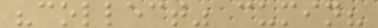"collect" cumin?
